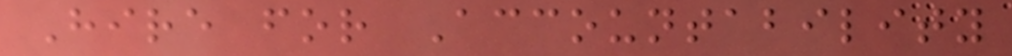Hire for Accountability
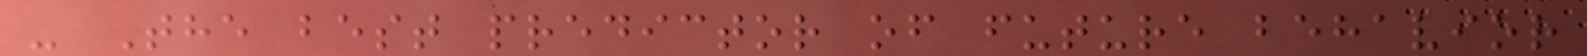- The best predictor of future behavior
